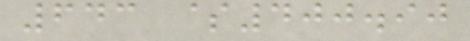643 $400.90
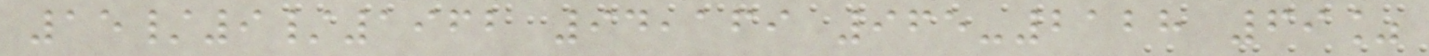15/9/1962 94,169 965-2128 69%
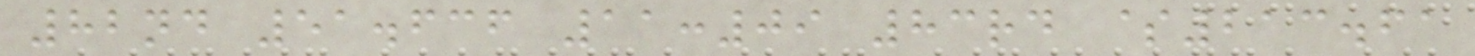82nd 51.636 11:09 83rd $213.61
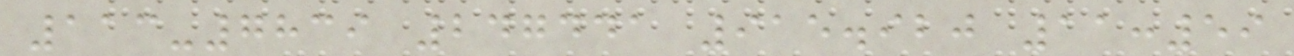113-7839 247441 915.920 11:59
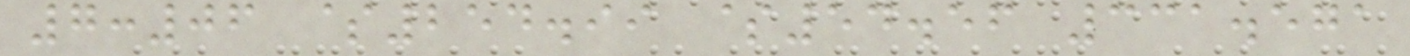7:06 $254.99 $54.56 331.571
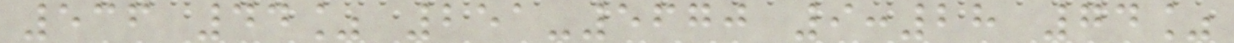536 44% 251-5670 9:28 74%
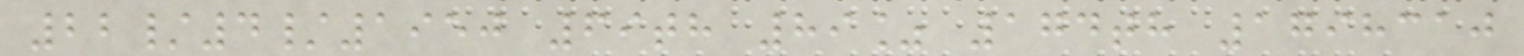22/4/1950 69th 89% 174th 1798310
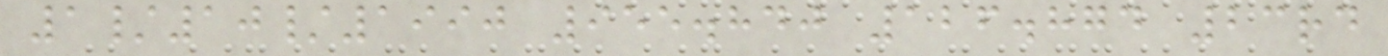1/10/1990 955.840 126.874 23rd
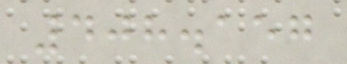408.157
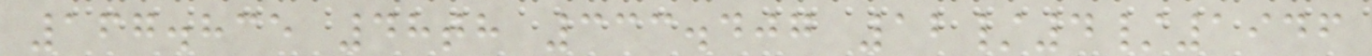167.835 48th 333.407 12/4/1946
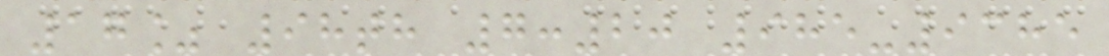17% 98th 7:20 985-9385
